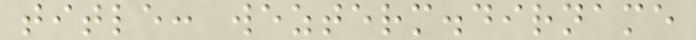title: wezterm.dirname
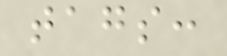tags:
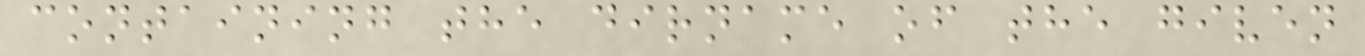containing the dirname of the given
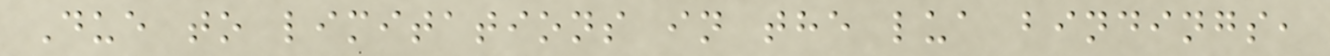Due to limitations in the lua bindings,
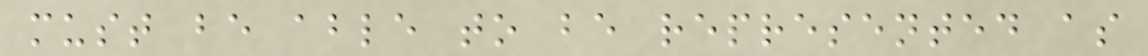must be able to be represented as
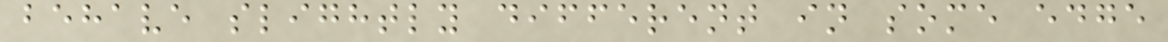behave slightly different in some edge
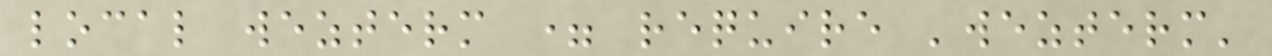local wezterm = require 'wezterm'
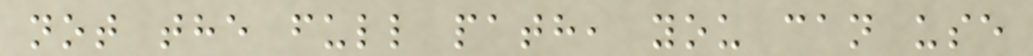not the full path, you can use
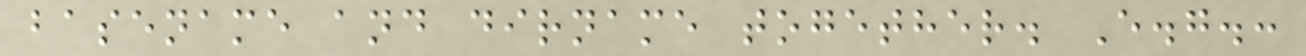basename and dirname together. E.g.:
